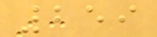259
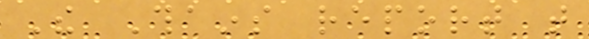The Thains report that
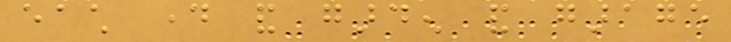each day and garden and garage
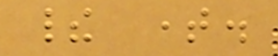their time.
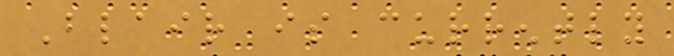Blair is currently
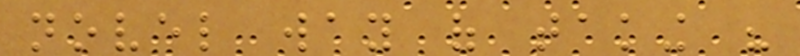novel way of taking his
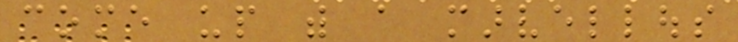come up with a marvellous
